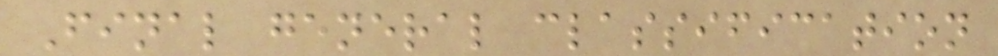Final general classification
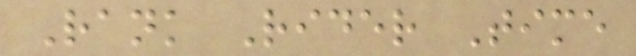Rank Rider Time
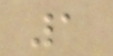1
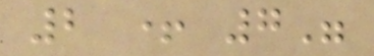2 + 7"
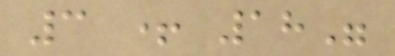3 + 18"
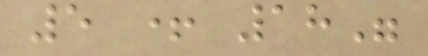5 + 18"
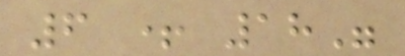6 + 18"
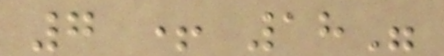7 + 18"
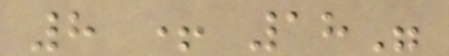8 + 18"
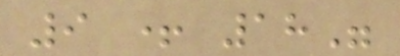9 + 18"
